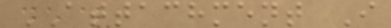ATTACHMENT I
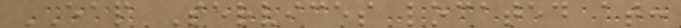EAP Services located at:
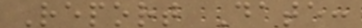Report Date:
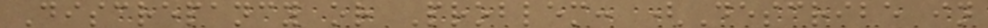Discrepancy or Problem: (Describe in
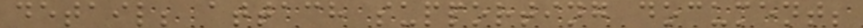detail; attach supporting document;
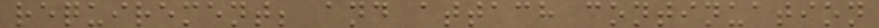requirement; and attach continuation
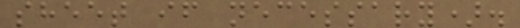sheet if necessary).
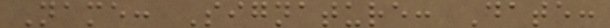Name: Signature: Date:
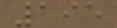195
